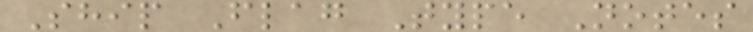Ship Flag Type Notes
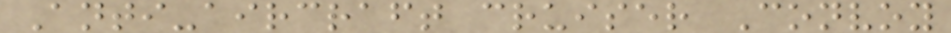Anti-aircraft cruiser Convoy
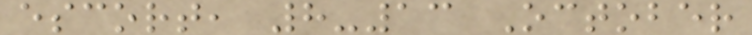escort, 8-13 October
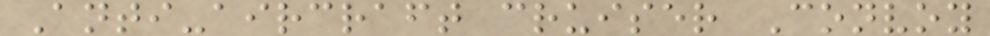Anti-aircraft cruiser Convoy
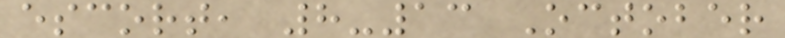escort, 8-13 October
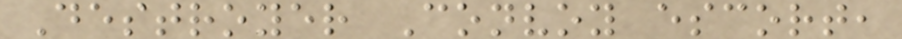Destroyer Convoy escort,
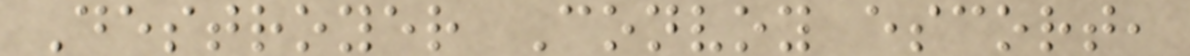Destroyer Convoy escort,
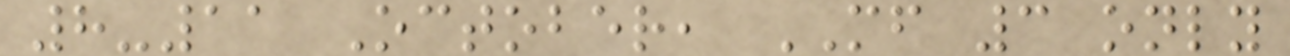8-11 October, MF 3 only
